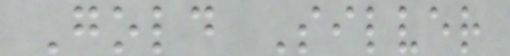Gold Silver
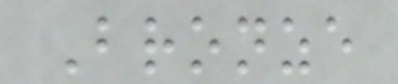Bronze
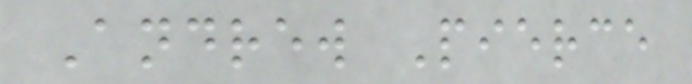Andrew Pierce
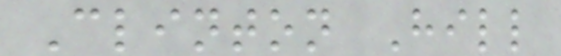Clinton Hill
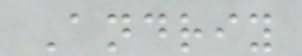Andriy
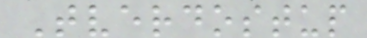Tverdostup
